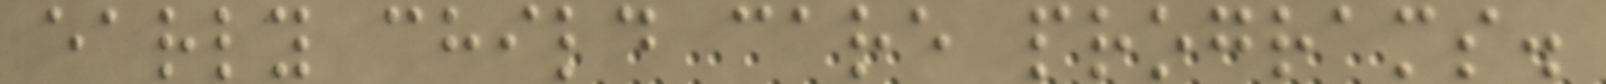early child care programs.
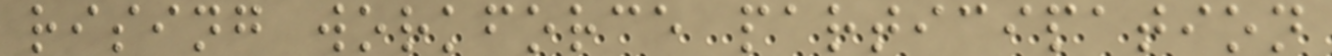rising workforce participation
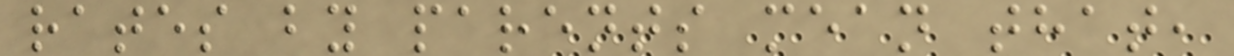rates by parents mean that,
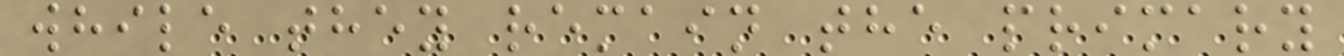while they remain the primary
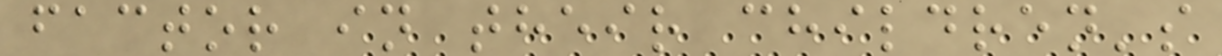factor in their children's
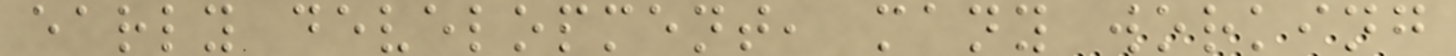early development, many working
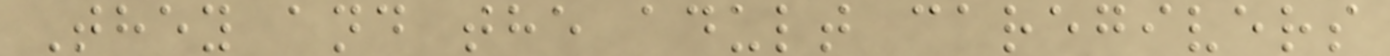They and the adult caregivers
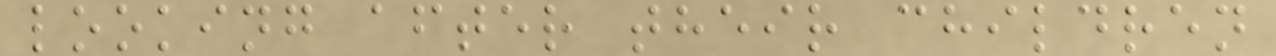looking after their children
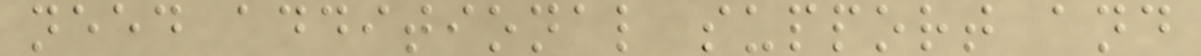need additional support and
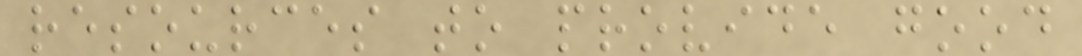resources to provide good
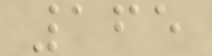165
